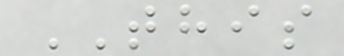THIS
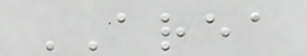AREA
